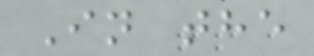In the
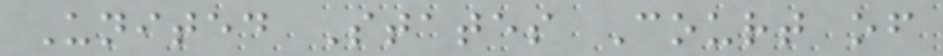United States Court of
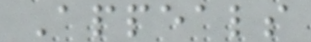Appeals
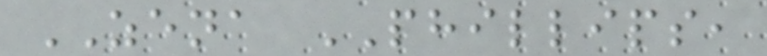ZENA PHILLIPS,
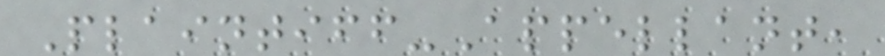Plaintiff-Appellant,
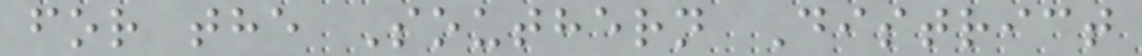for the Southern District
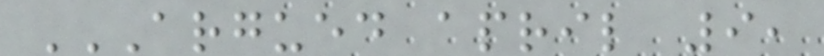ARGUED APRIL 9,
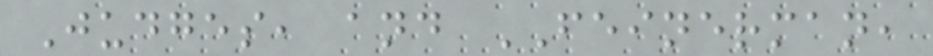Judges, and FEINERMAN,
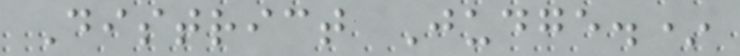District Judge.*
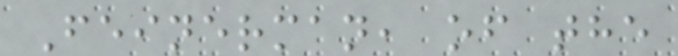Feinerman, of the
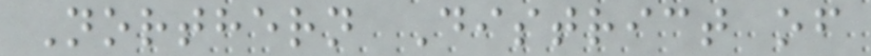Northern District of
